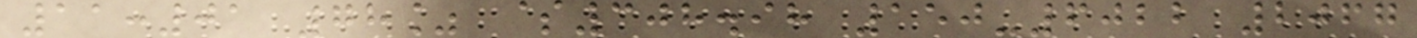11:01 78% $308.98 150-6022 2067
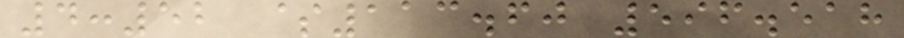4:52 $113.60 596.518
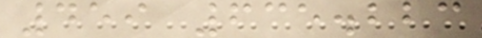459 635.223
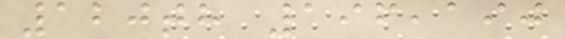120th 196,190
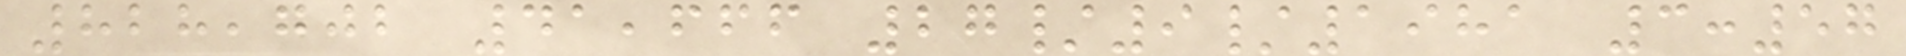828,702 41,666 27/9/1981 3:57
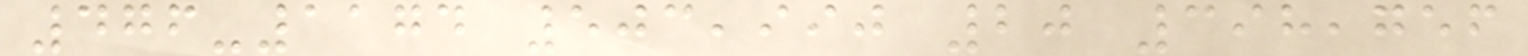476-1174 503,990 20 398,756
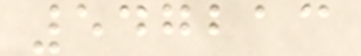547213
